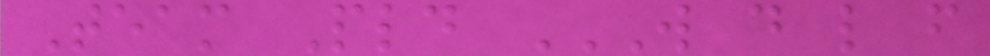Team Pld W D L F
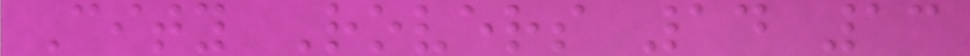City Rovers 14 13
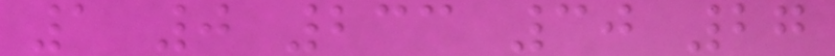1 0 233 30 27
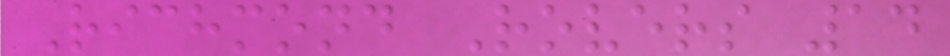Richmond Rovers 14
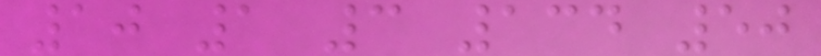10 1 3 134 50
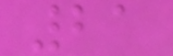21
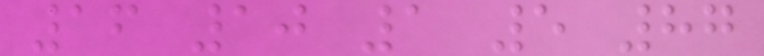16 10 1 5 87
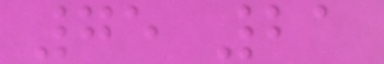75 21
